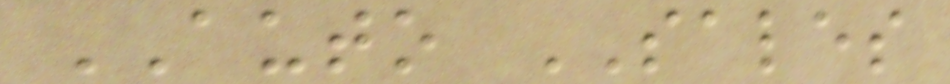AUTO SALES
